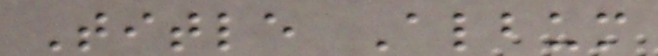Title Album
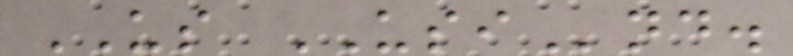US USInd.
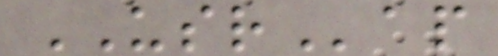USRap
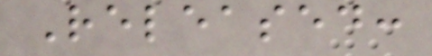Released:
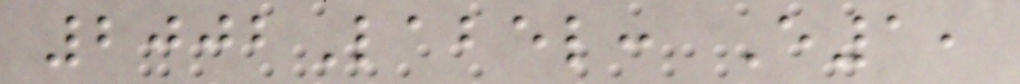2002Label: E1,
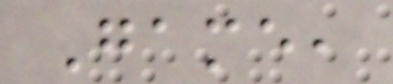Game,
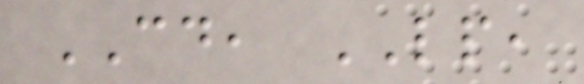CD, LP,
